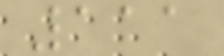111
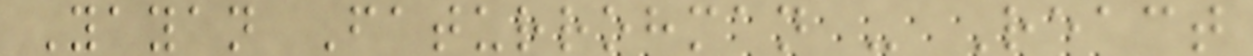Yayan Faturrohman - React
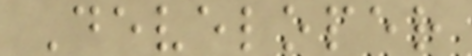Developer
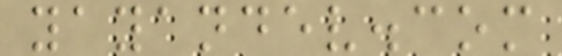yayandev.com
